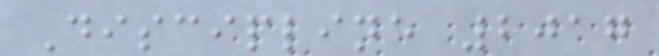Discipline 2017
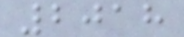2018
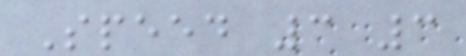Speed 3 3
